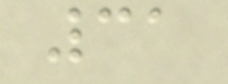31
